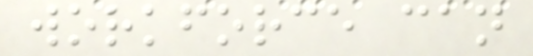workforce can
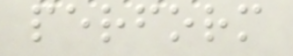perform
